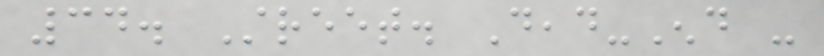34. Street. Dead-End -
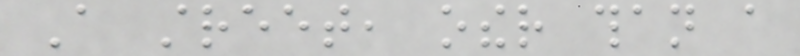A street, other than a
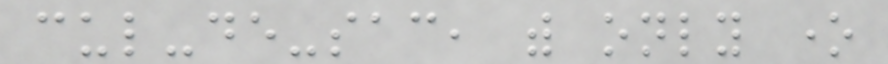cul-de-sac, with only one
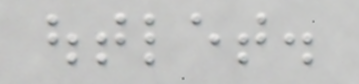outlet.
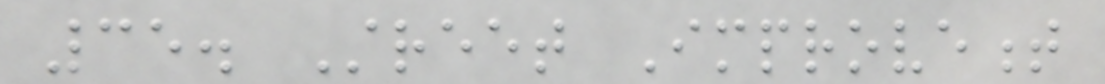35. Street Improvement
